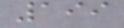199
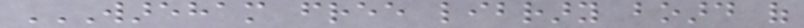WAREHAM FREE LIBRARY BOARD OF
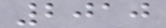2010
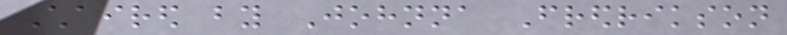Chaired by Johnna Fredrikson
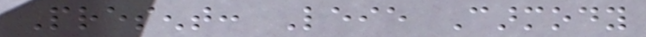Present: Leie Carmody
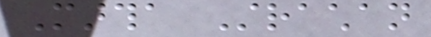Martha Strachan
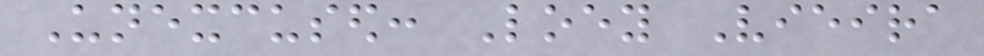Unexcused: Loey Vieira
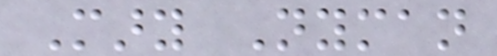Mary Nyman
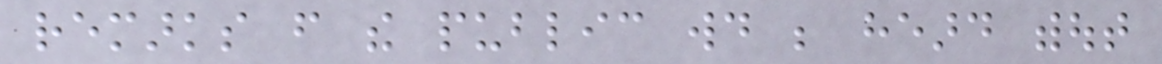remarks from the public would be heard without
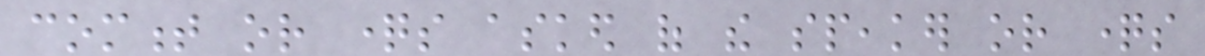comment or questions asked of the speaker or questions
